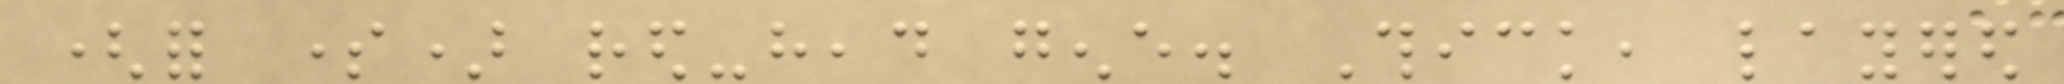(for some) red-head gene. Thick, layered
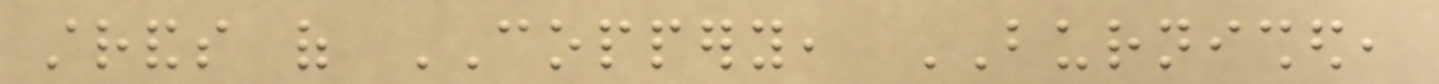strands of COPPERY, BURNISHED,
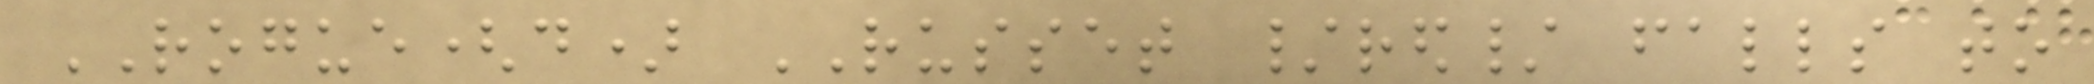ROGUE(d) RUSSET /red/ falls to
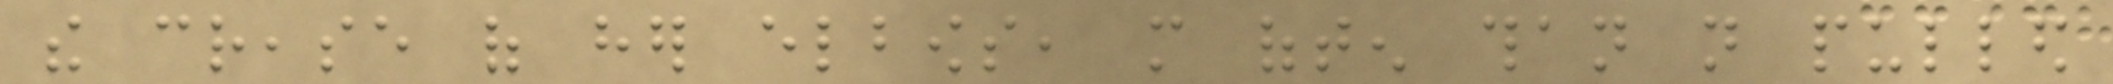the crease of her elbows, more often than not pulled
